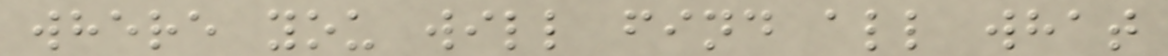where you will find all what
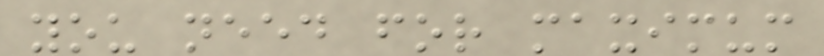you need for maximum
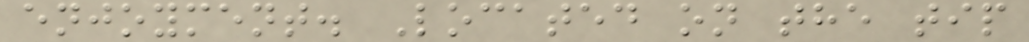enjoyment. Located on the tip
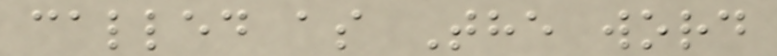called as The word
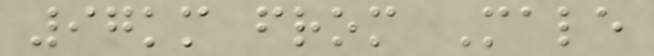97km from Male
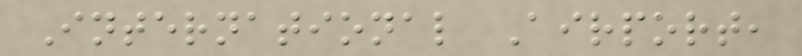International Airport,
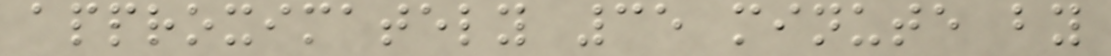approximately 35 minute by
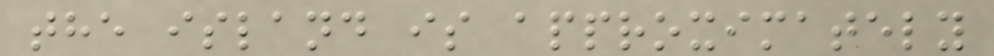the island is approximately
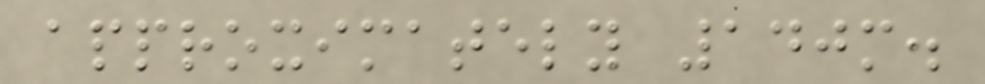approximately 140m.
